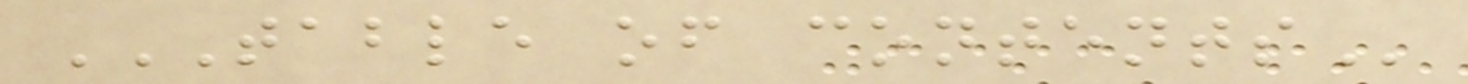TABLE OF CONTENTS
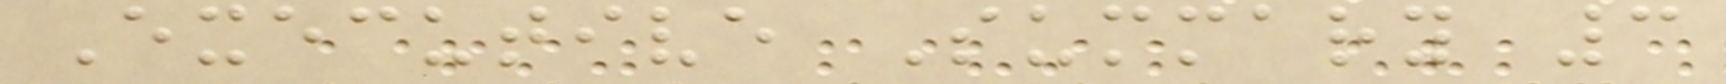Executive Summary 3
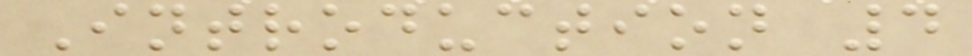Introduction 4
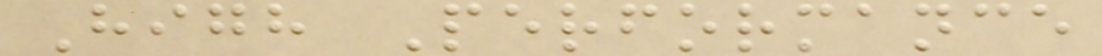High Performance
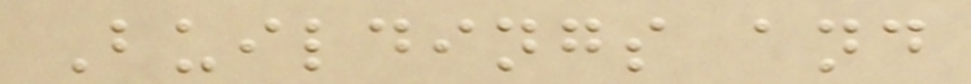Buildings and
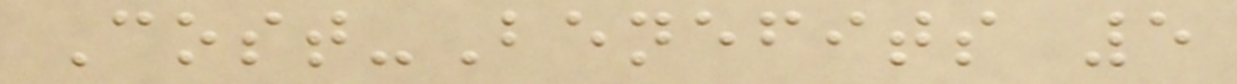Cost-Benefits 5
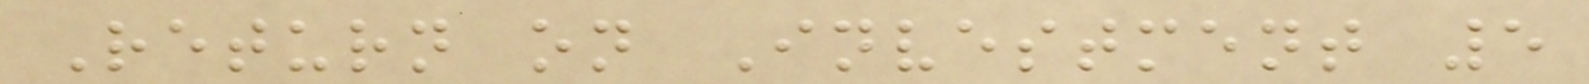Return on Investment 5
